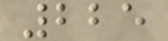225
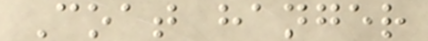Coat hanger
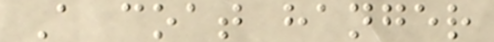A coat hanger
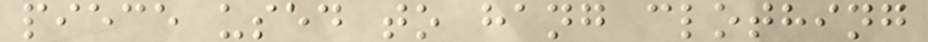piece used to hang clothing
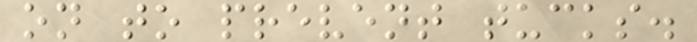on to prevent tucks.
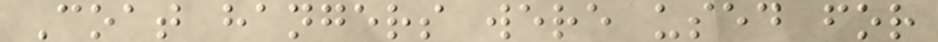Coat hangers were used for
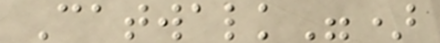Catwalk")
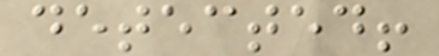detected!
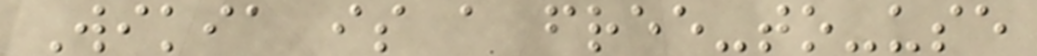Wikia is a free-to-use
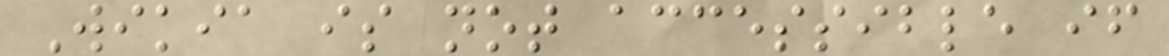Wikia is not accessible if
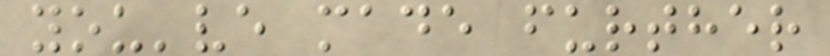you've made further
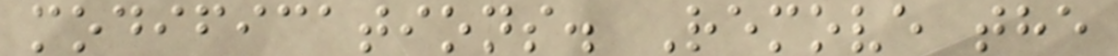modifications. Remove the
